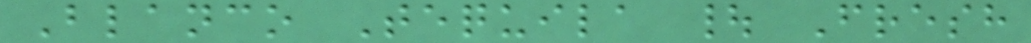Blanco Tequila | Fresh
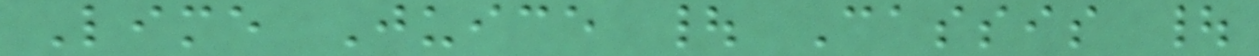Lime Juice | Cassis |
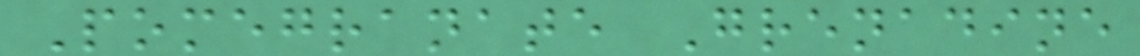Pomegranate Grenadine
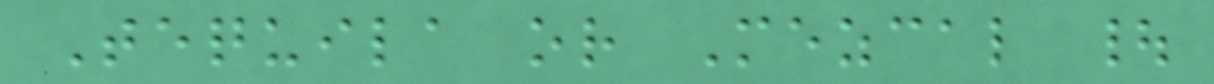Tequila or Mezcal |
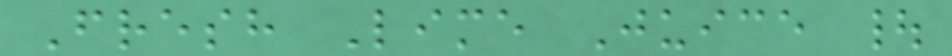Fresh Lime Juice |
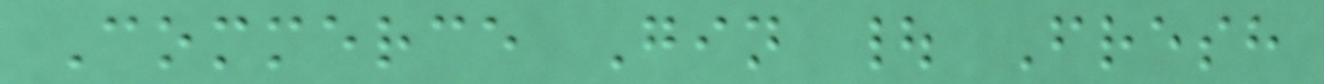Commerce Gin | Fresh
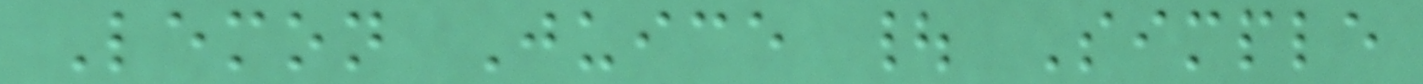Lemon Juice | Simple
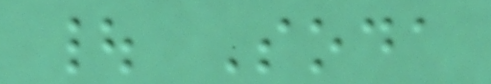| Soda
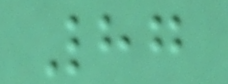87
